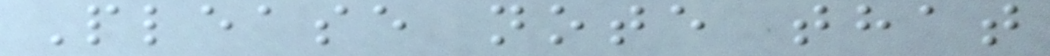Please note that
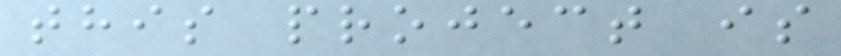this project is
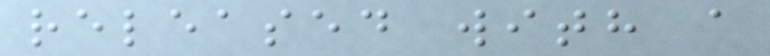released with a
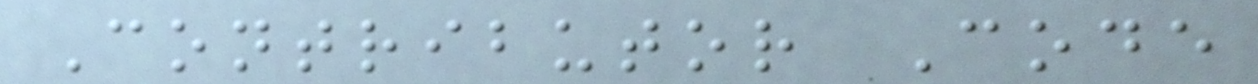Contributor Code
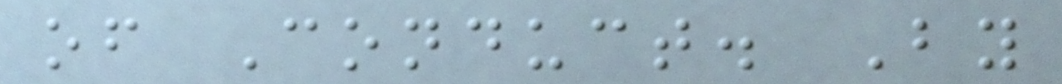of Conduct. By
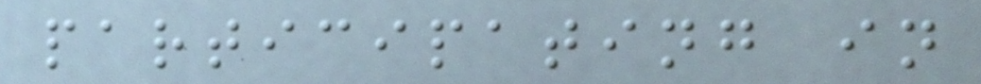participating in
